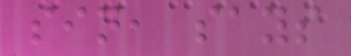sin, says
